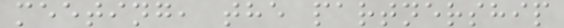meeting, the partnership
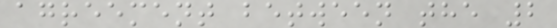agreement between the 2
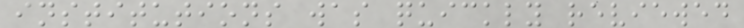institutions was quickly reviewed
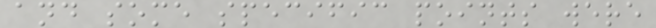and some specific points were
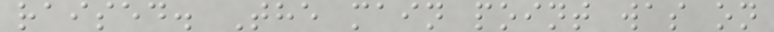raised. The main point was on
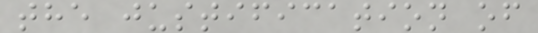the justification of
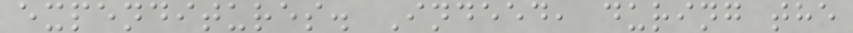expenditures. Indeed, during the
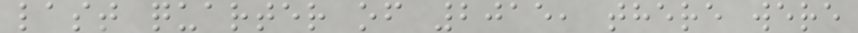last quarter of 2015, there were
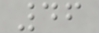46
